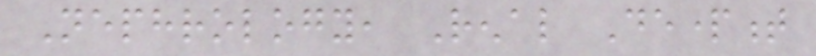Nephrology, Renal Department
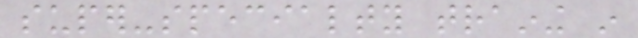super-specialty training in
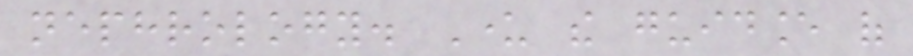nephrology. Under the guidance of
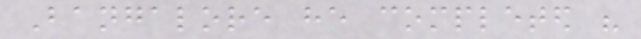Bangalore he completed his
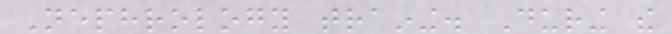Nephrology training. During the
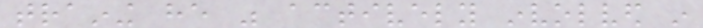training he was actively involved in
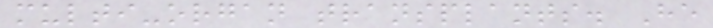multi-organ transplants. He
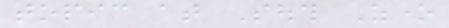topic at South Zone
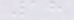18
